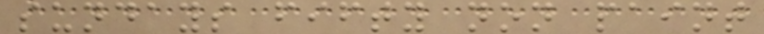sundays fifty non paint
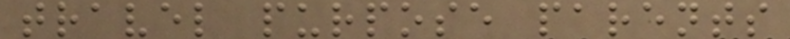travel purpose parents
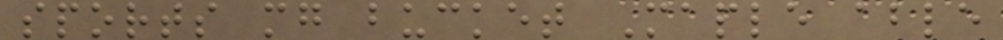sports mg bucket Maple able
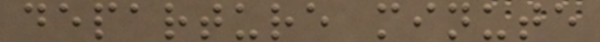departure minute
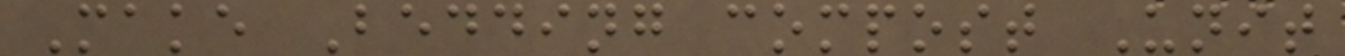Make Bedding compost Unit
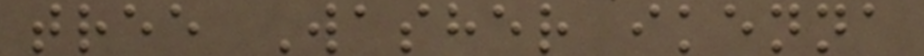tree Washer ikenna
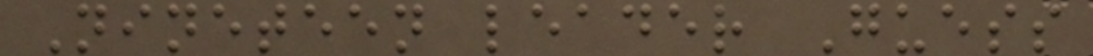Nineteen leader Guess
